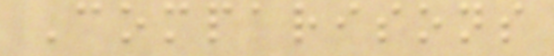Comparisons
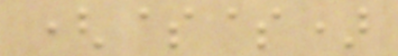($$)
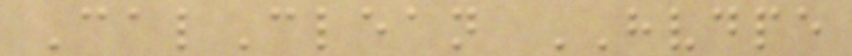CalClean HVDPE
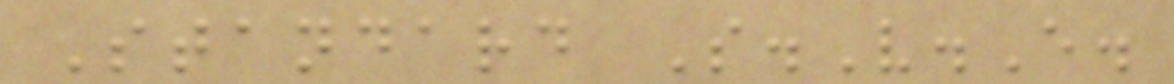Standard S.V.E.
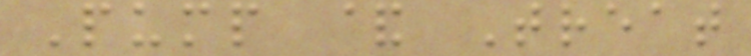Pump & Treat
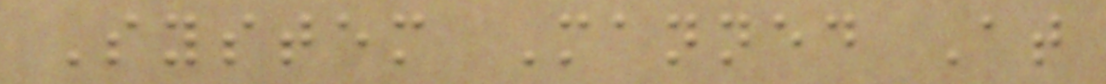System Manned At
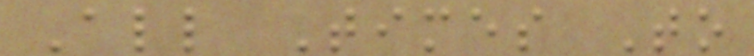All Times To
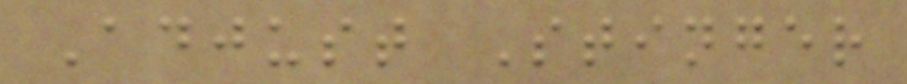Adjust Stinger
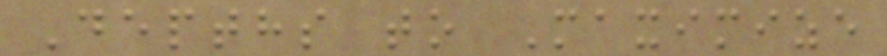Depths to Maximize
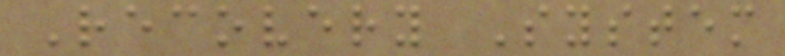Recovery System
